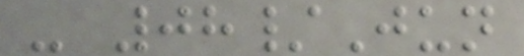- 08/Jun
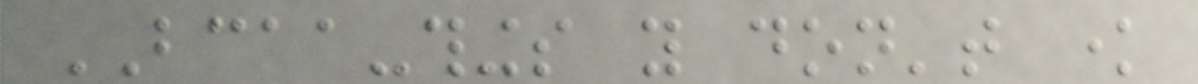BCAA-things you don't know
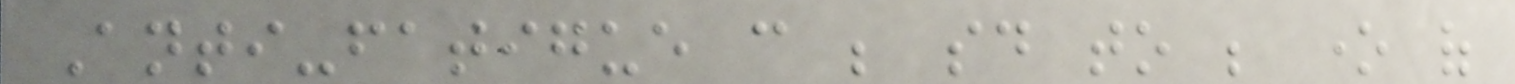Anti-fatigue can be said to be one of
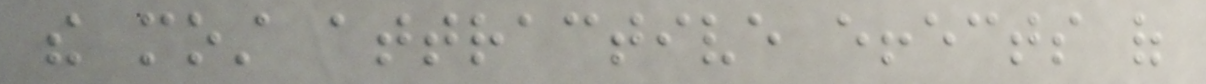the most attractive effects of
